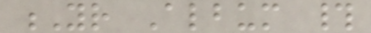Yr Album #
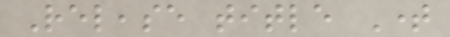Release title Time
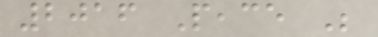2016 Peace Be
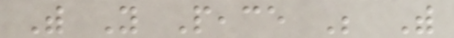With You Peace Be With
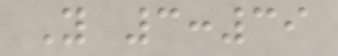You 3:39
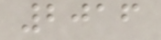2016
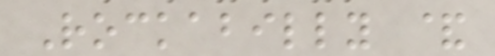Rockabilly &
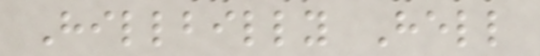Hillbilly Hell
